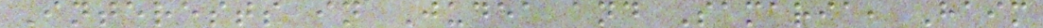Interests in Judea and Samaria, Haim
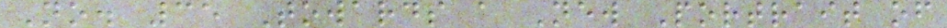No. 35 Towards a New Portrait of
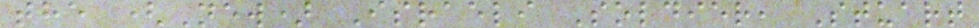the (New) Israeli Soldier, Stuart
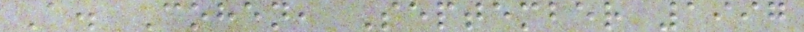A. Cohen, September 1997
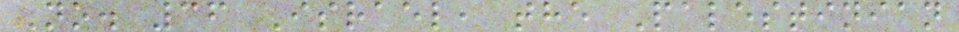No. 36 Israel, the Palestinian
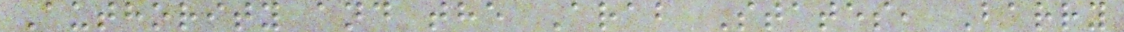Authority and the Arab States, Barry
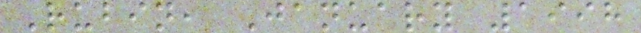Rubin, January 1998
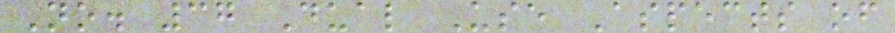No. 37 Dual Use Aspects of
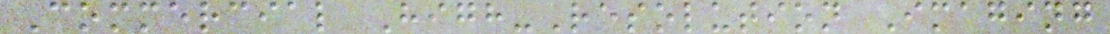Commercial High-Resolution Imaging
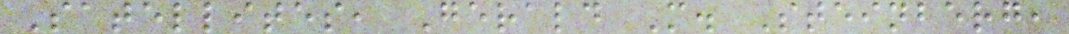Satellites, Gerald M. Steinberg,
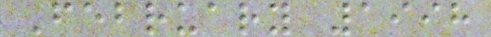February 1998
